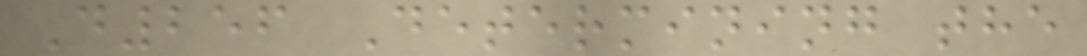D256 Determining the
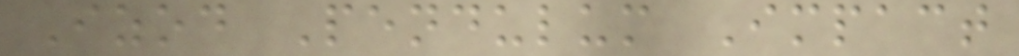Izod Pendulum Impact
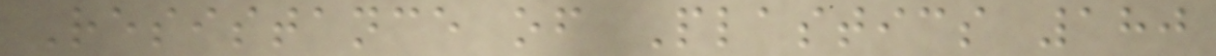Resistance of Plastics 180
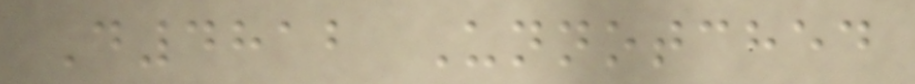D4812 Unnotched
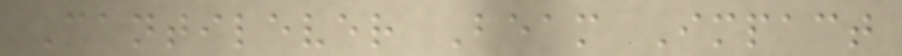Cantilever Beam Impact
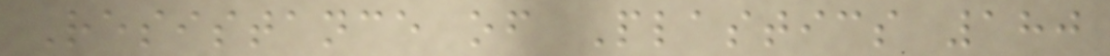Resistance of Plastics 180
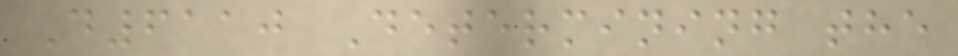D6110 Determining the
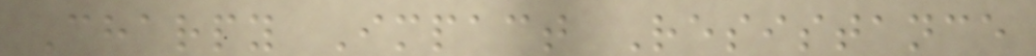Charpy Impact Resistance
